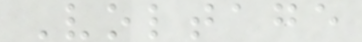Voltage
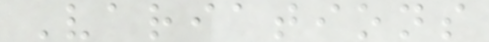Variations
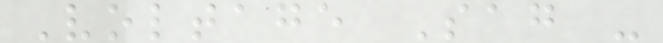Voltage Sag -
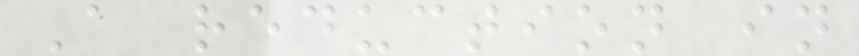A reduction in
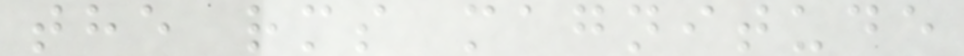the rms magnitude
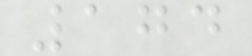174
